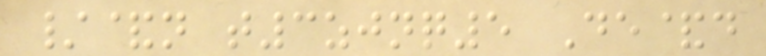/&n t3zjnq5 De&d
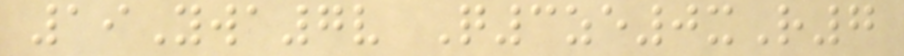19Ywa7v Q3ze0xR7
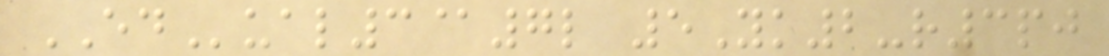EDual3@7l 5Yk2-r3pj
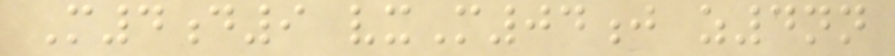M4d9 vxM04j z4nn
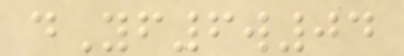dYf6w04
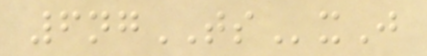6ngTSxJ
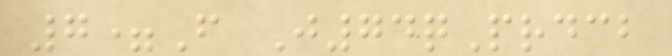7=F J74qPrdcb
